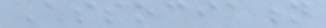Association
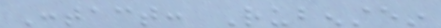Contact: Rubenstein
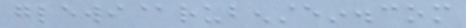glewi@rubenstein.com
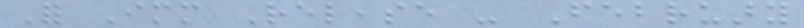For Immediate Release - February
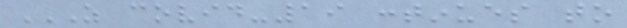AS COVID-19 CONTINUES TO
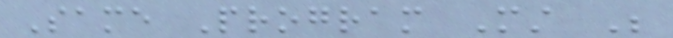Same Program Must Be
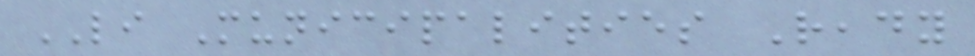LI Municipalities Ready
